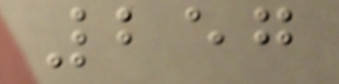257
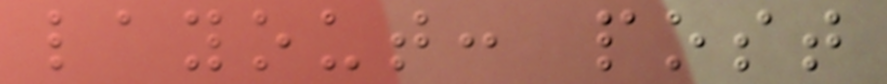layout: post
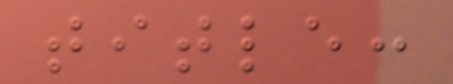title:
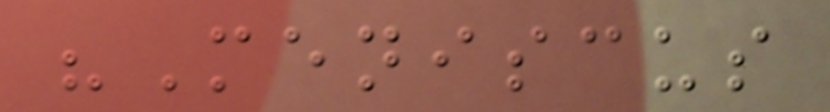"Meniscus
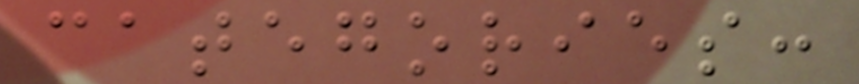categories:
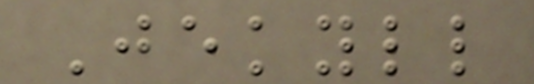Jekyll
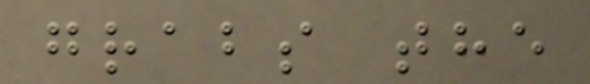grabs the
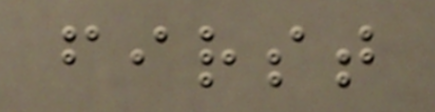first
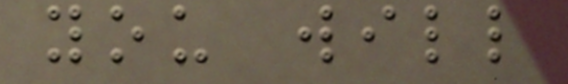you will
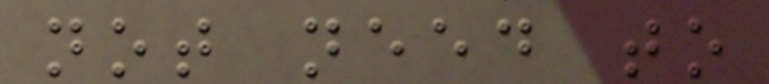not need to
